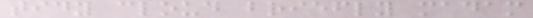tidy cloud briefly madam
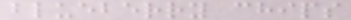blueberry chips
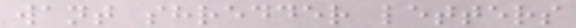want shredder letters
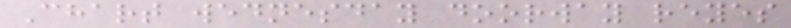Chart wednesday doorway reyes
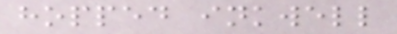hopped inkwell
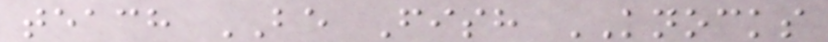teach BE Fish KNOCKS
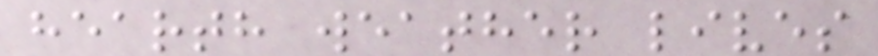hearth weather lives
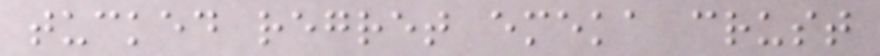tucked regret emeka crust
